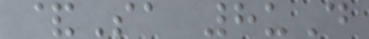&Sa 8uD
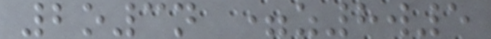2o3n =z8w5
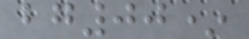bg00*
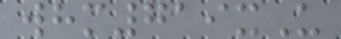whm719xU
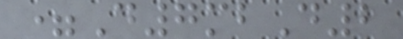=D7mbD2
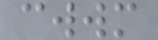cwwm
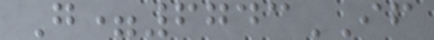G=6743IF
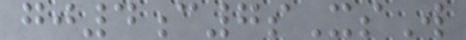gj4c7sXsW
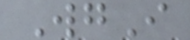WgI
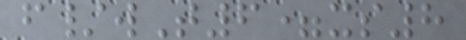f/wT6=xs8
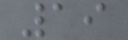19
